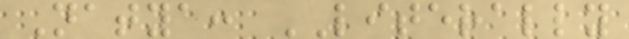Natya: LITERALLY
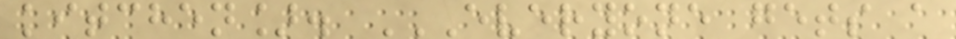kitchen]. EVERYONE GETS A
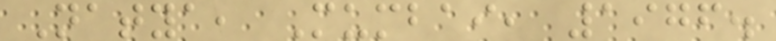Natya, Mumbai, 1976.
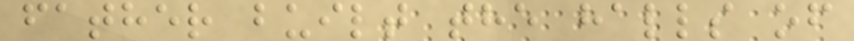father built the halls of
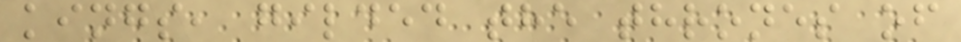kings, gilded the thrones of
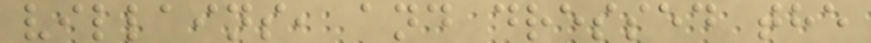villains, and dressed the
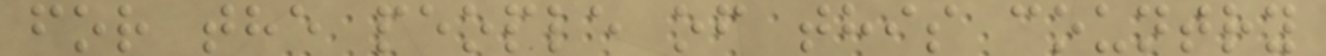for the people of this country
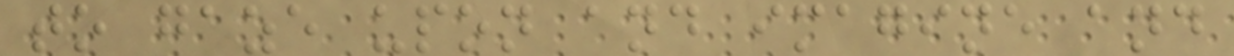to gaze upon and imagine and
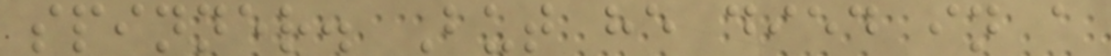spinner. But he died in a
